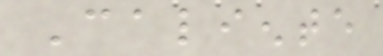Caliente
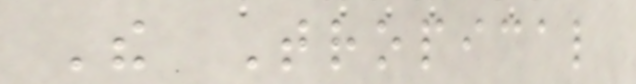The Tropical
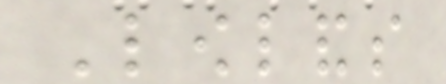Lowlands
